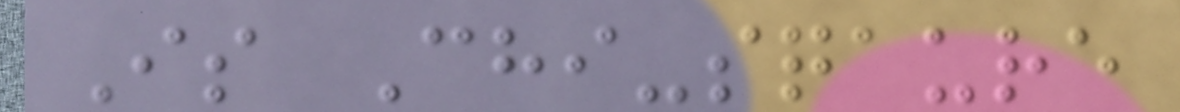Is Chi-sqaure
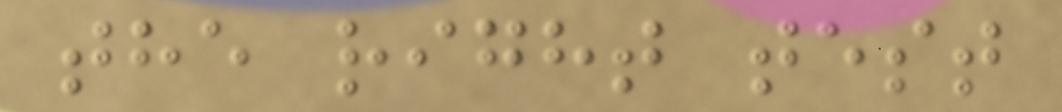the right test
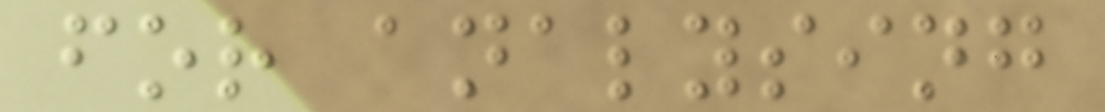for analysing
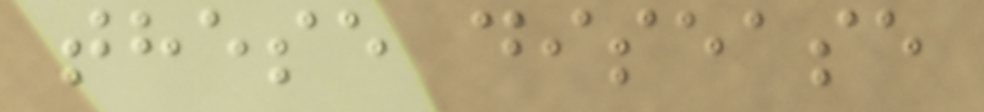these disease
